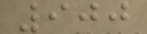900
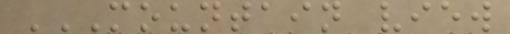MOUNTAIN VIEW
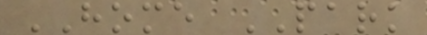HOME PARK
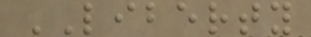LIBERTY
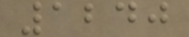1240
